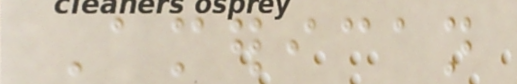American
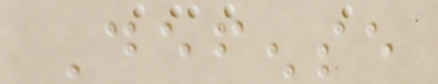Defense
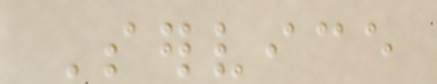Service
